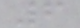6
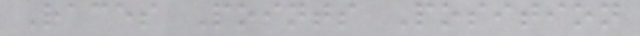Races Points Position
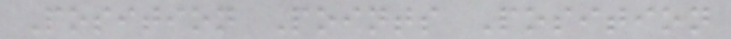Position Points Position
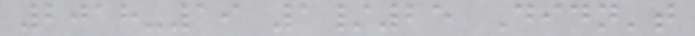2018-19 1/25 Didn't
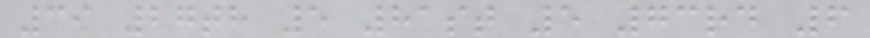39 27th 5 81st 5 73rd 6
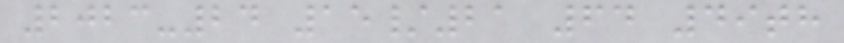2023-24 15/21 64 49th
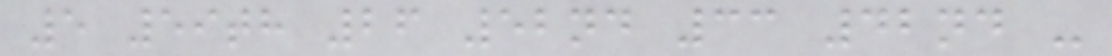5 59th 26 52nd 33 42nd -
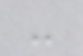-
